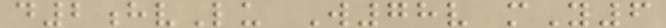d2hvLu W78v mY6
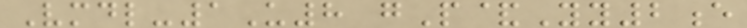Vmdl-1U8 gP&Yy2e
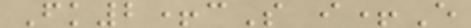Fk2+cS i+E
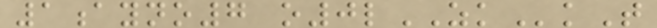1ayno7 o0lZKkT
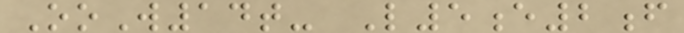OoW14t- L5e2f
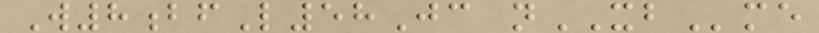W8bfL58Jc nXBme
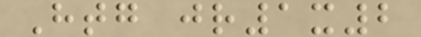Htg jr1x2
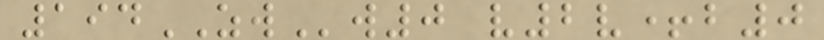194ZWw0 v2v+b0
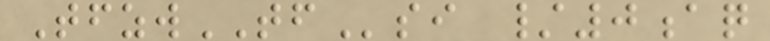TfzwTFsi /0aq
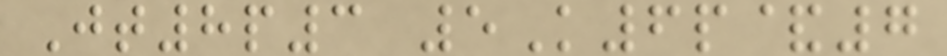Jt8p3 5K6p&7
